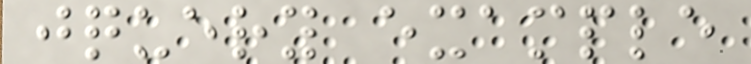jquery example
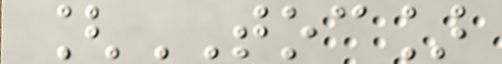[TOC]
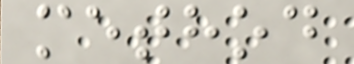method
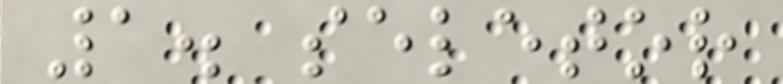1. seletor
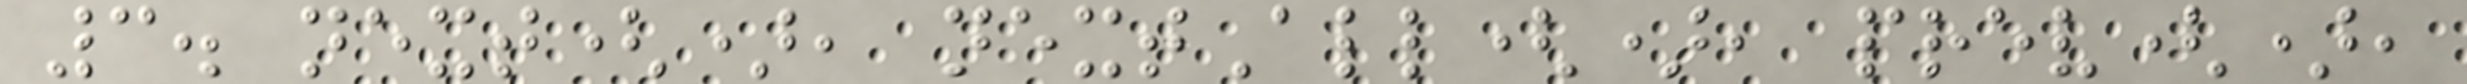3. next(), nextAll(), prev(),
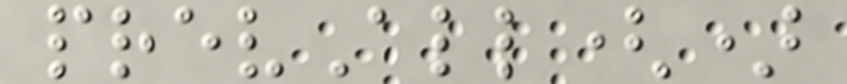prevAll()
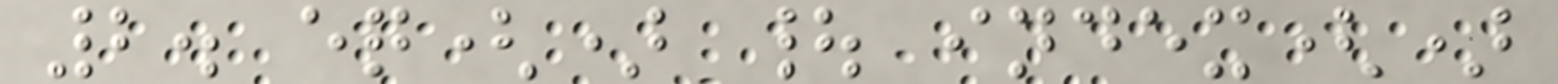2. eq() | index()
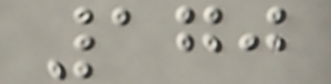170
